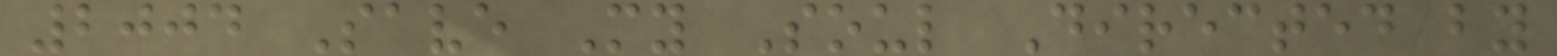2004 Save My Soul Directed by
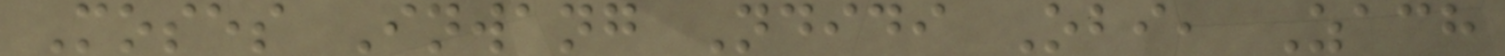Moses Inwang Ndidi Obi, Zach
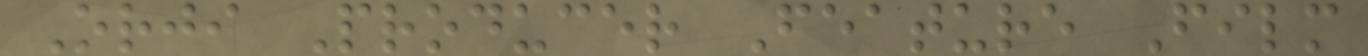Orji Producer Feature Film
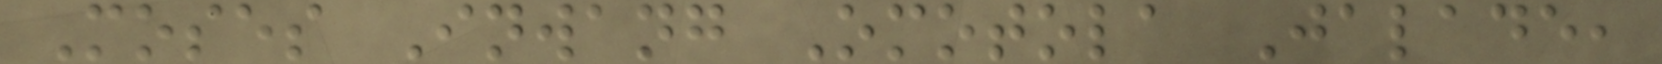Moses Inwang Omotola Jalade,
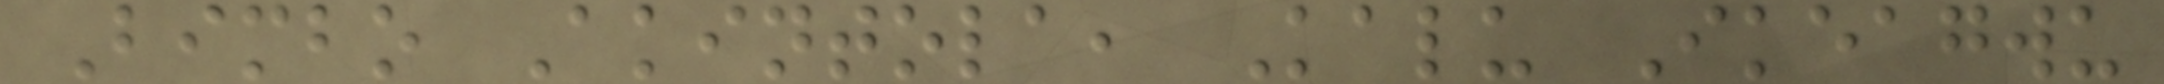Bimbo Akintola, Kalu Ikeagwu
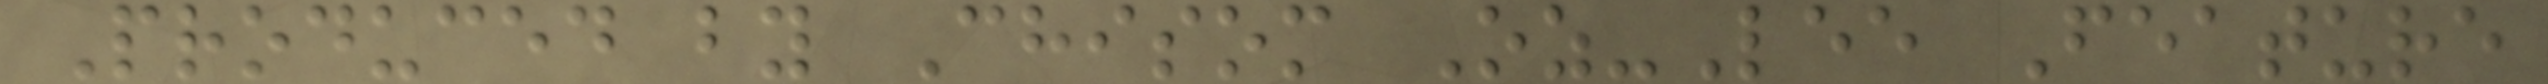Produced by Chisom Oz-Lee Feature
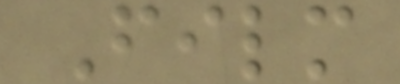Film
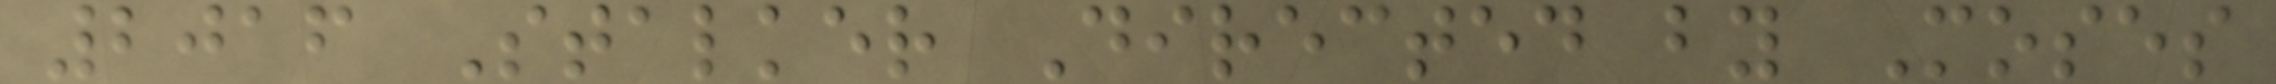2016 Stalker Directed by Moses
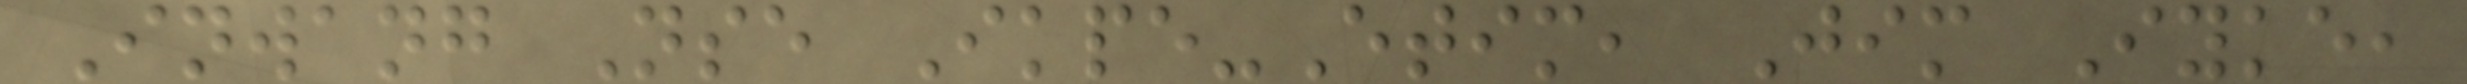Inwang Nse Ikpe-Etim, Jim Iyke,
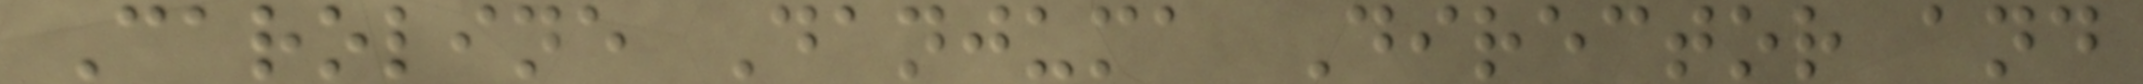Caroline Danjuma Director and
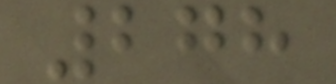278
